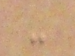-
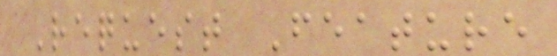Request Feature
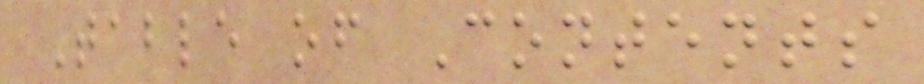Table of Contents
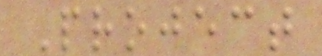Project
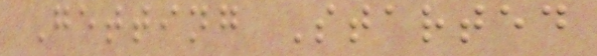Getting Started
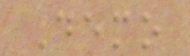Demo
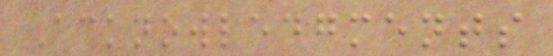Acknowledgments
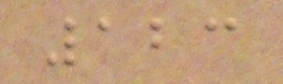123
